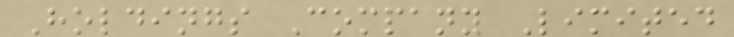Holdings Company Limited
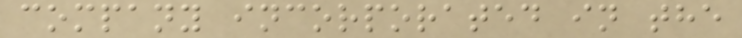company incorporated in the
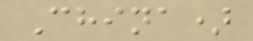China)
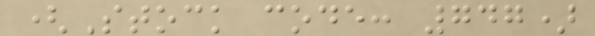(Stock code: 747)
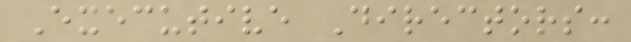Executive Directors:
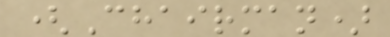(Chairman)
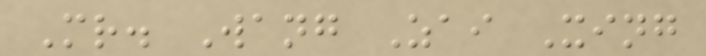Mr. Wang Zai Xing
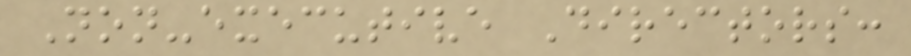Non-executive Directors:
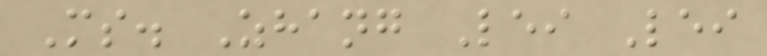Ms. Zhang Lei Lei
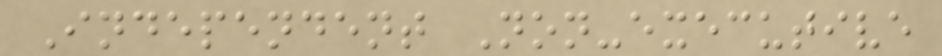Independent Non-executive
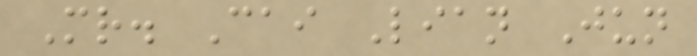Mr. Cai Lian Jun
